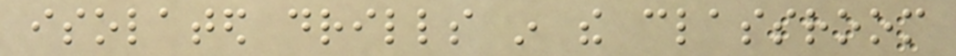isolated drills in the classroom
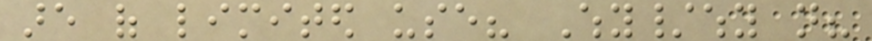are of limited use? Why/why not?
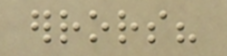errors?
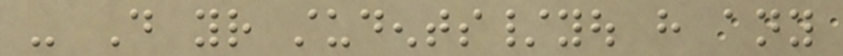- Do your students/you have any
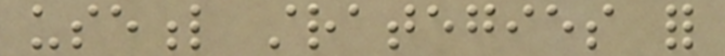useful strategies for
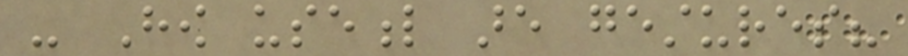- How useful are gestures?
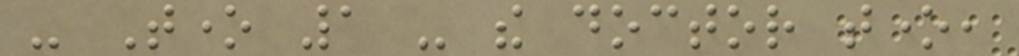- Tone 1 - the doctor tone,
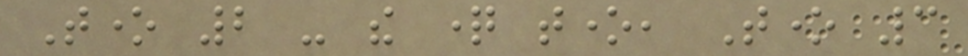Tone 2 - the question tone, Tone 3
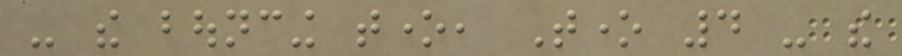- the bouncing tone, Tone 4 - the
